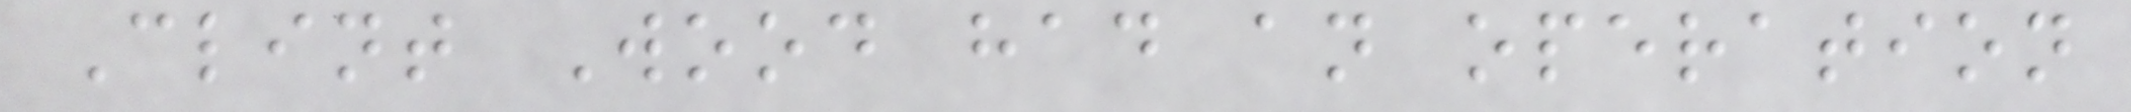Clint Wood had an operation
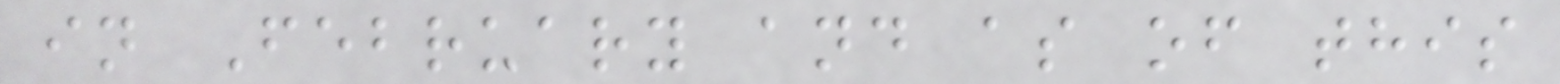in February and as of this
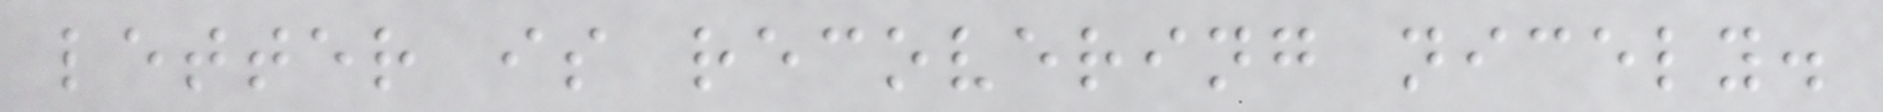letter is recovering nicely.
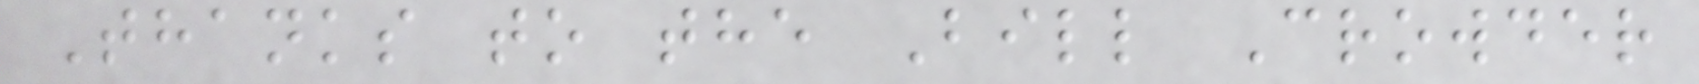Thanks to the Bill Crowder
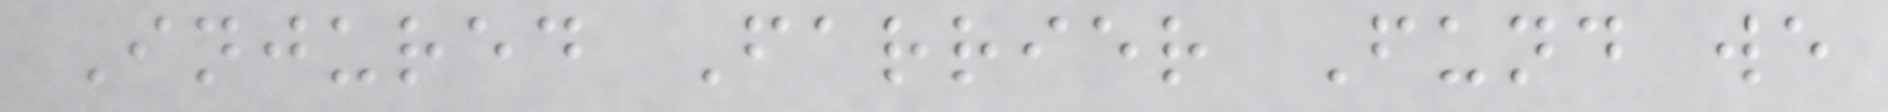Injured Farrier Fund we
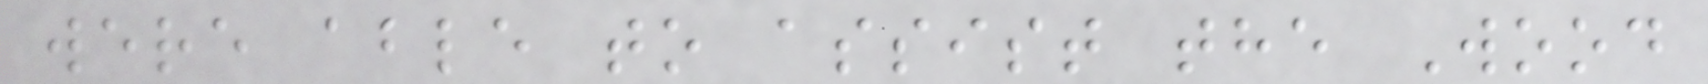were able to assist the Wood
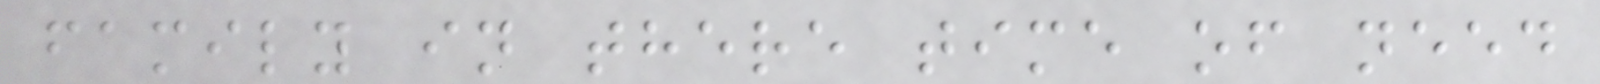family in there time of need
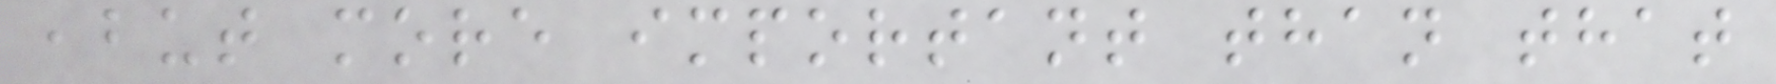,but more important than that
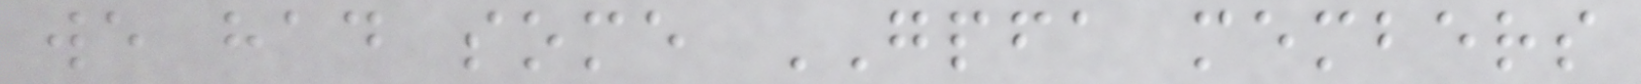we had some GPFA members
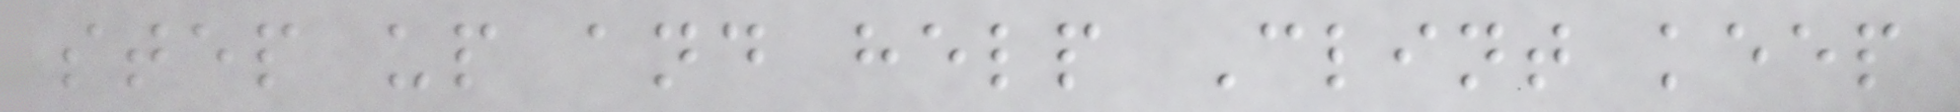step up and help Clint keep
